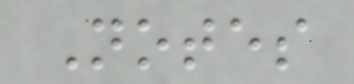Notes
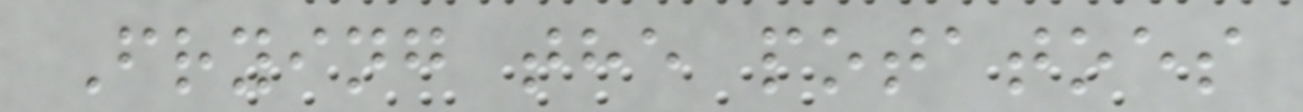Frying the potatoes
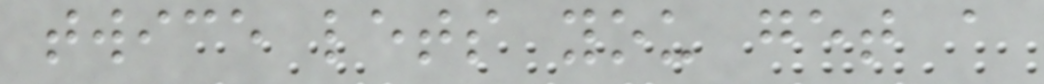twice lets you get a
